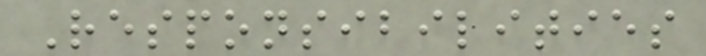Responsibilities
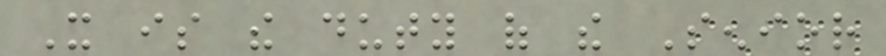It is the duty of the Senior
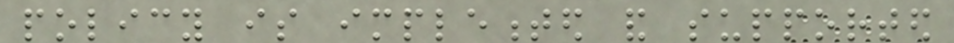policy is implemented and supported
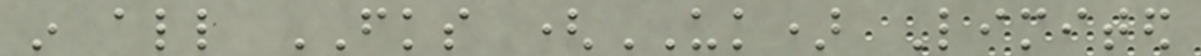in all FKS (UK) Limited
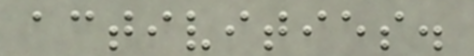activities.
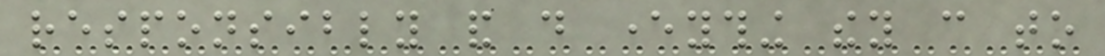responsibly and do everything they can to
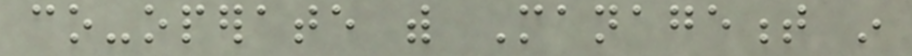co-operate with Management in
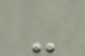-
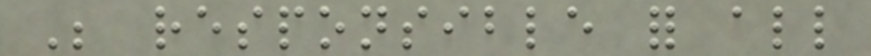Be responsible for all
